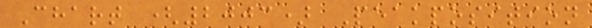Chart (2003) Peakposition
